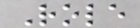Role
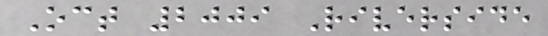Oct 2009 Riverside
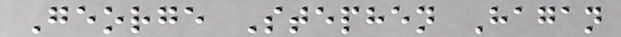George Stephen Hagan
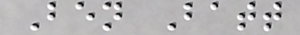Ben Batt
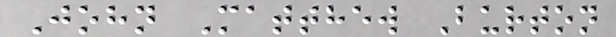John Matthew Burton
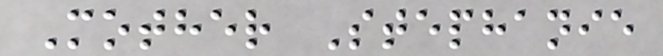Mother Stephanie
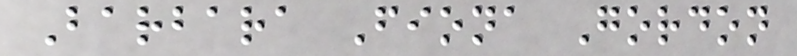Barbara Fiona Gordon
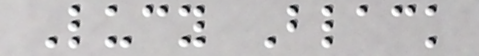Lucy Black
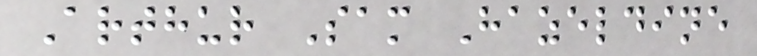Arthur Sam Hazeldine
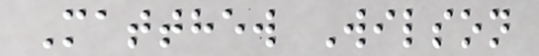Matthew Wilson
